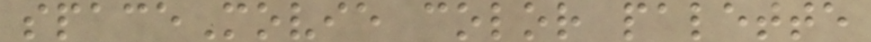spaceMovie color palette
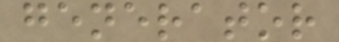generator
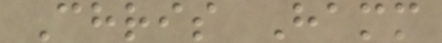Chris Hamm
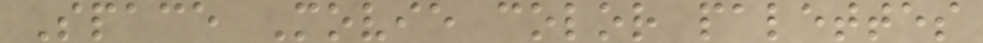Space Movie color palettes
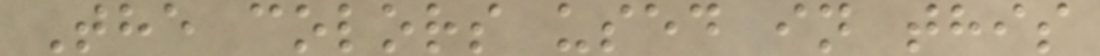The colors used in this
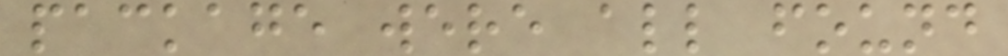package were all found
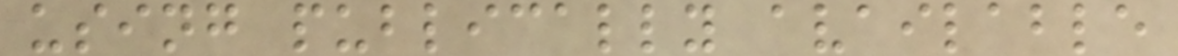using publically available
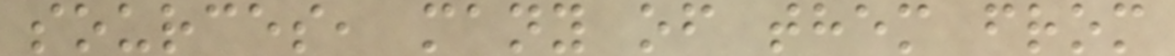sources, many of them from
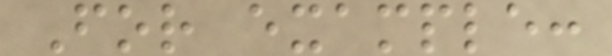For example:
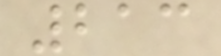213
